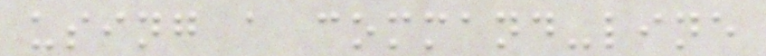using a command-line
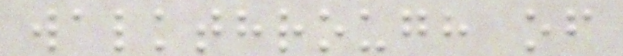walkthrough of
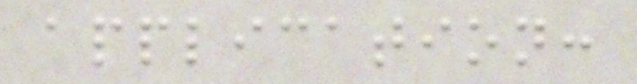application:
